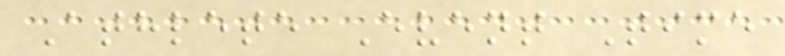Athlete Event Time
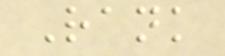Rank
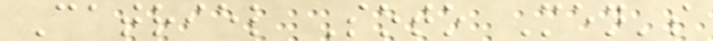Catriel Soto Men's
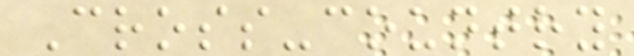Cross-country
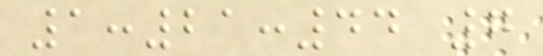1:21:44 7
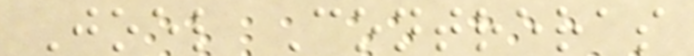Joel Contreras
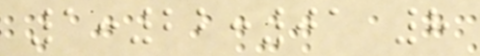1:22:01 8
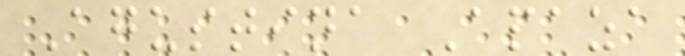Agustina Apaza
